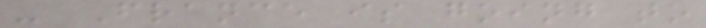- France is going to
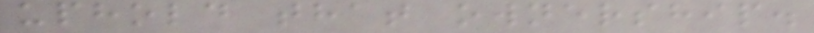uphold that ownership.
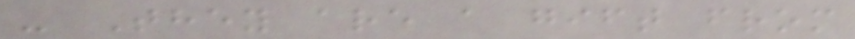- They are a gift from
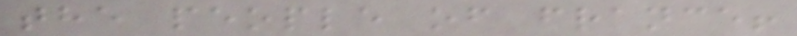the people of france!
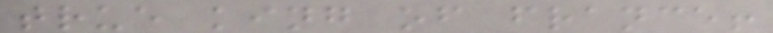true king of france!
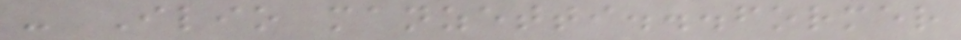- Ilio manzetti...former
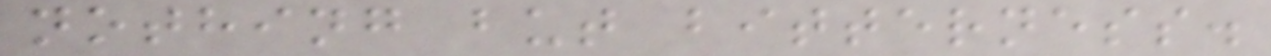nothing but bitterness.
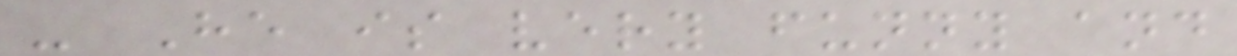- He is very funny and
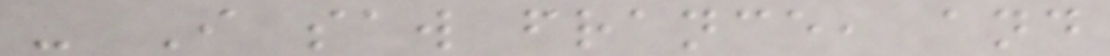- I saw france, and
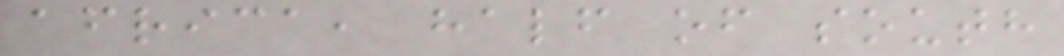africa, half of south
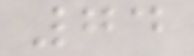74
